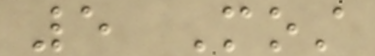5 Most
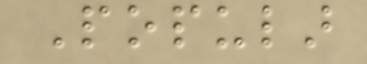Popular
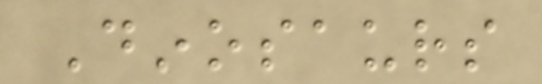Dinosaurs
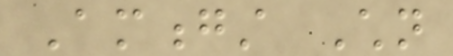Amongst Children
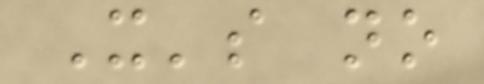It's no
